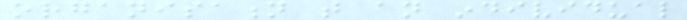organisation that an individual
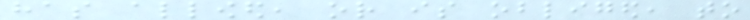has allowed, or is obliged, to
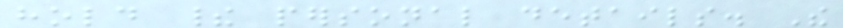hold their personal details. The
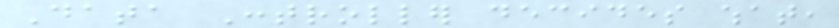Data Controller decides what,
